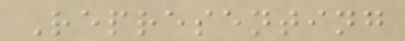Representing
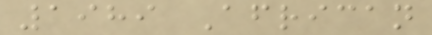1989 African
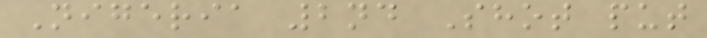Nigeria 2nd Shot put
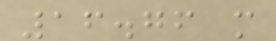16.76 m
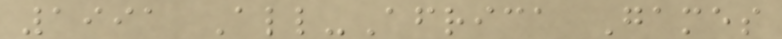1991 All-Africa Games
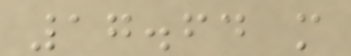17.64 m
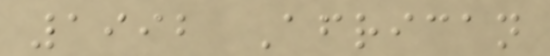1992 African
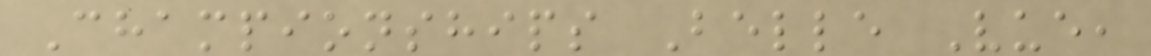Championships Belle Vue,
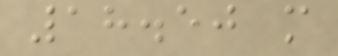18.50 m
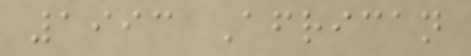1993 African
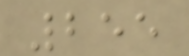255
